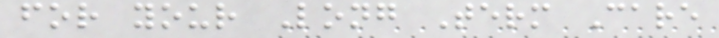for your Long Term Care
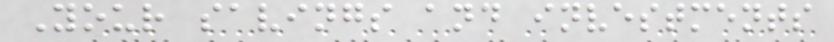Your savings and investments
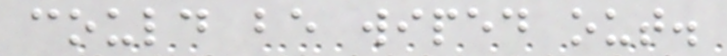could be wiped out.
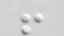!
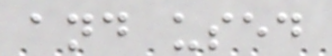and used
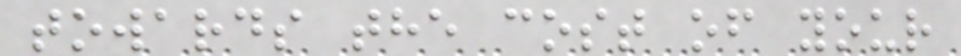towards the cost of your
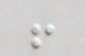!
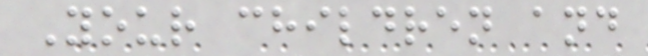Your children and
